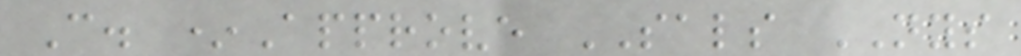C. *Approve SALS NYS
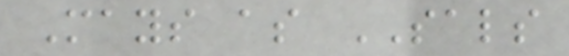Mays as SALS
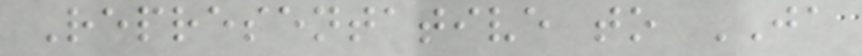Representative to JA
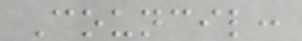Council:
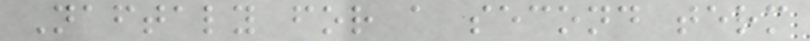Naftaly for a second term
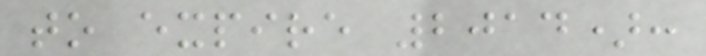to expire 2014):
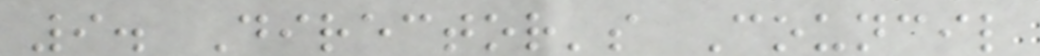9. Director's Council
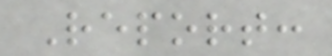Report:
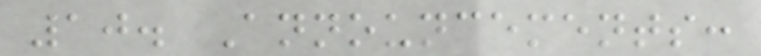10. Announcements:
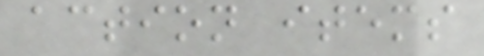action items
